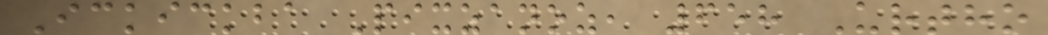Ickickba Pixzanoz, 658 Urtho
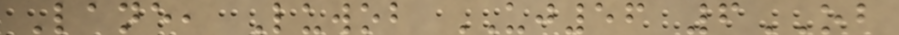Lane, Luwob UJ56 6OB
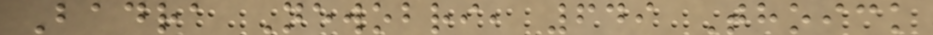Badra Newobri, 649 Thoick
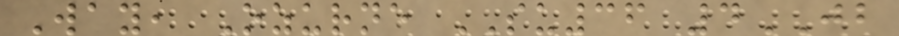Way, Ozurne SU36 4JB
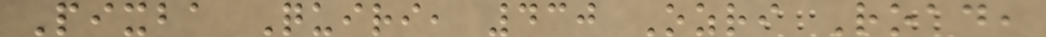Pixba Quiri, 430 Ozri Road,
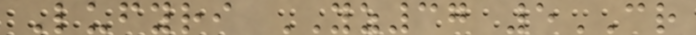Lufyri YZ37 5CR
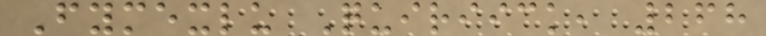Fymexlu Quiriick, 268
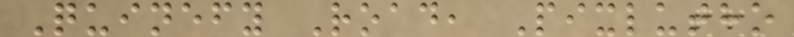Quinefy Road, Pixlutho
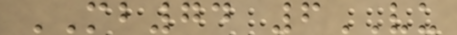MB74 6VU
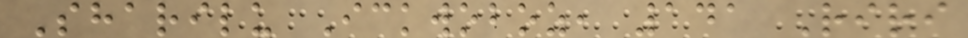Sharilu Ickwoboz, 141 Riri
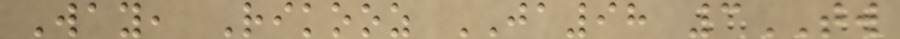Way, Rikooz JA98 3TW
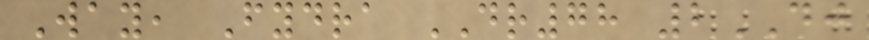Way, Fydra DR78 2DJ
